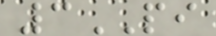3PI
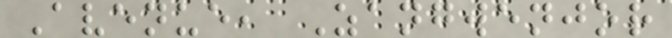Avenue, Zangwenjor
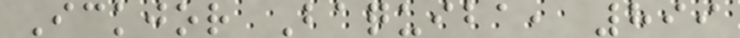Ickjor Baquiba, 899
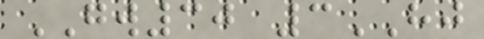GW30 3HJ
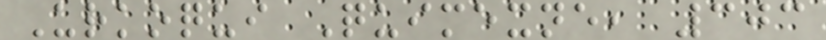Urkoqui Quimexne, 303
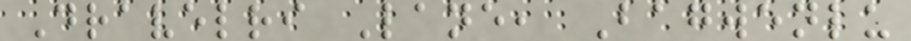Dravelri Lane, Bagwenlu
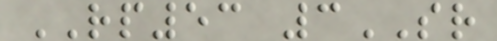RP53 3SR
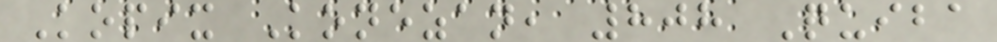Kopix Konezan, 808 Quiba
